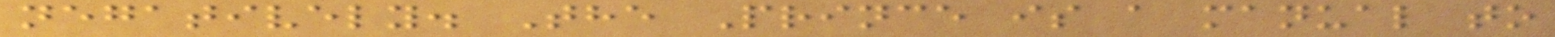negatively. The Prince is a manual to
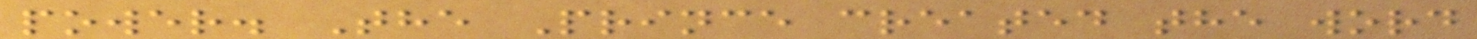power. The Prince created the word
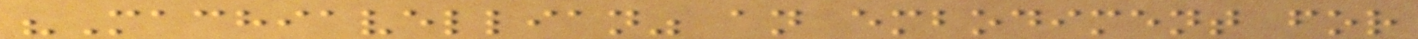"Machiavellian" an embodiment for
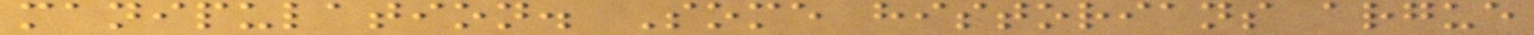manipulation. Some historians argue
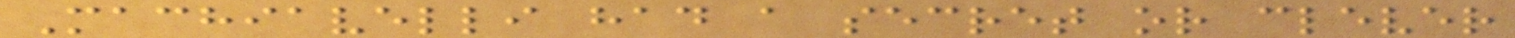Machiavelli had a secret or clever
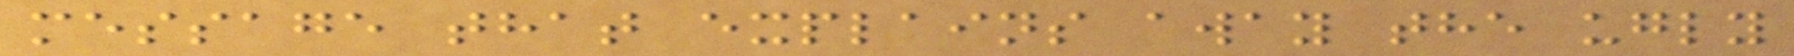message that explains away the ugly
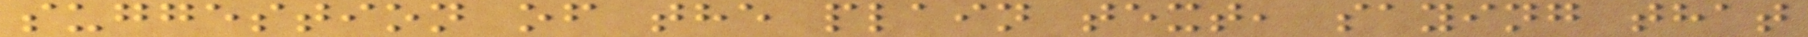suggestion of the plain text, saying that
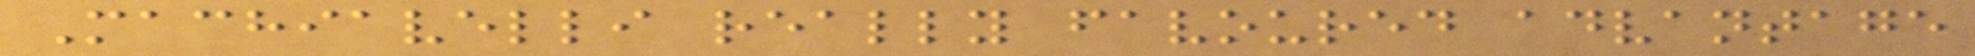Machiavelli really favoured advantage
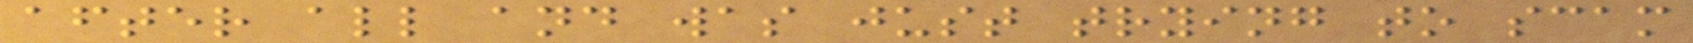after all and was just trying to scam
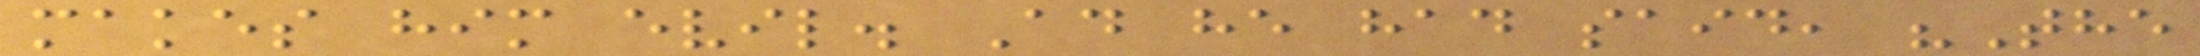makes him evil. Ad he had said, "The
